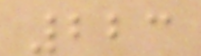223
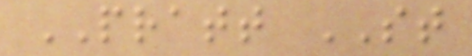PRATT ST
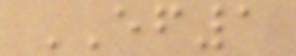EF1
